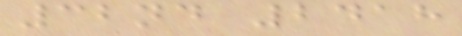32nd 2418
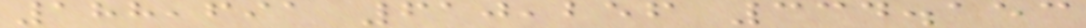188,691 610,256 334.153
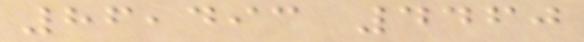86,493 4460
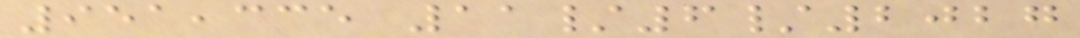951,335 11/6/2027
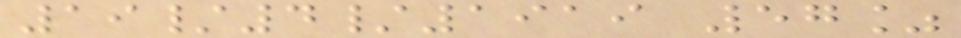19/4/1919 57%
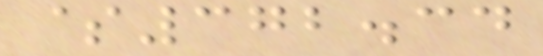$372.34
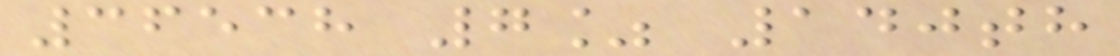36538 7% 140th
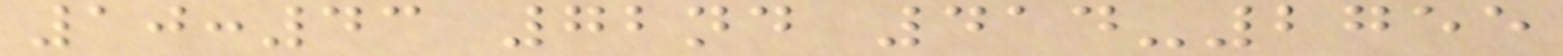10:43 72nd 414-2755
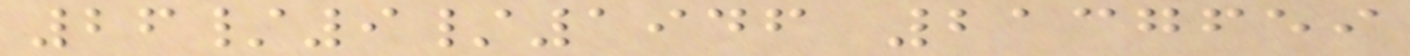26/9/1946 2137659
